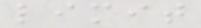limit
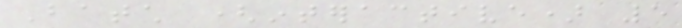Batch (interactive) 5
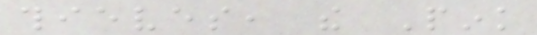thieves, the Pink
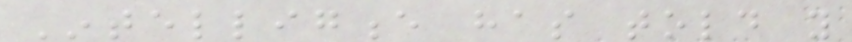Intelligence has told you
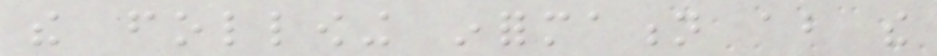the following information about the
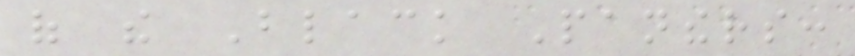of the Black Panthers:
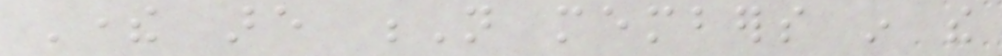There are N members in the
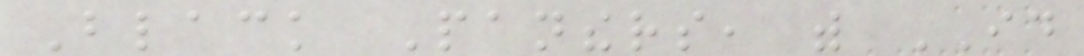Black Panthers, with ID
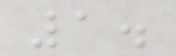1.
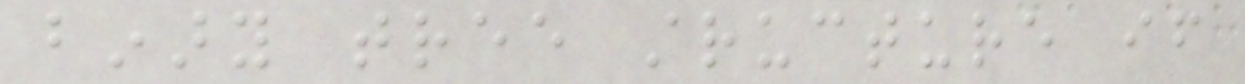binary tree structure if
